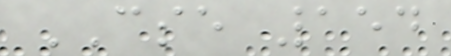CSE 154
